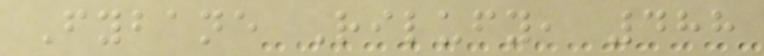Fybane Rilufy, 488
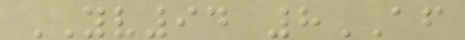YV94 8AF
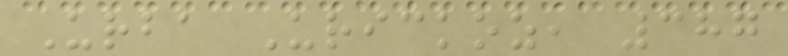Urba Urickoz, 387
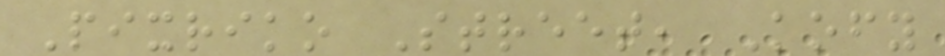Pixriko Street, Kofy
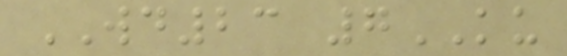WD23 7KU
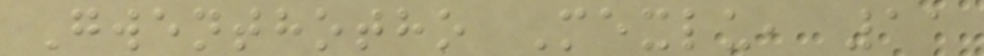Gwenthotho Mexlu, 11
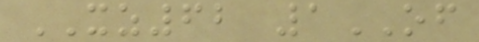XZ62 1OF
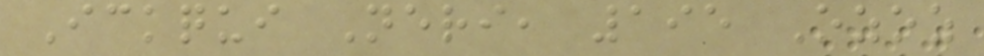Ickqui Neri, 195 Ozoz
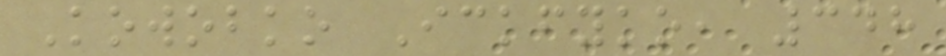Kowobko Ickfyko, 348
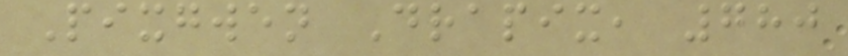Pixgwen Drapix, 780
